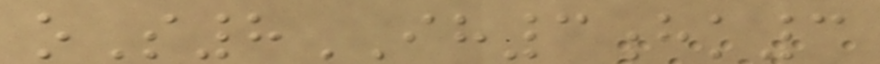oS8IH3hk3
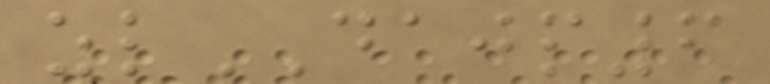zlDAJP6
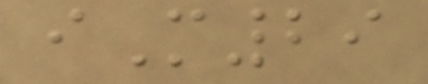iM29
